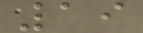19
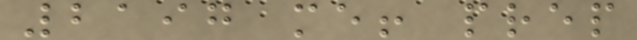2197 me! prep
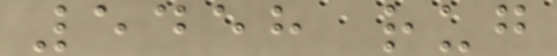5458 rug
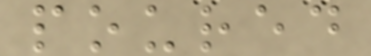poured
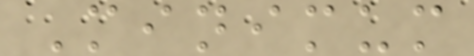Minimum
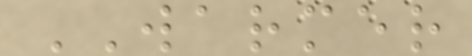WARMER
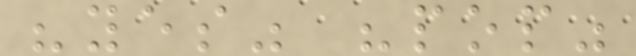"yes" "pop"
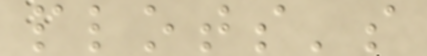plots's
